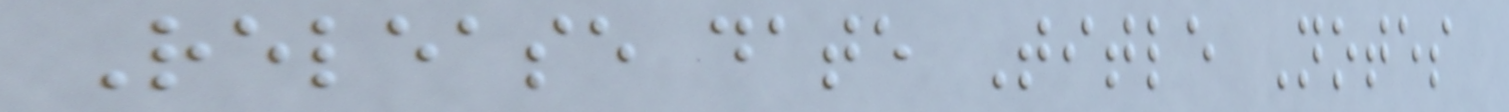Release date Title Notes
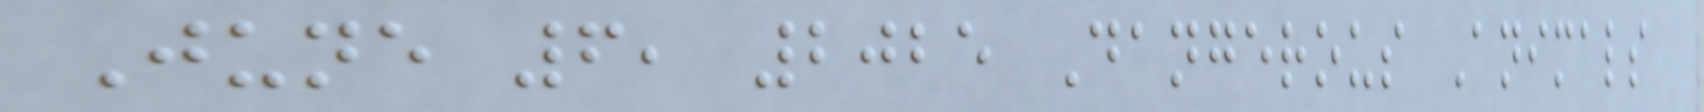June 6, 2025 Dangerous Animals
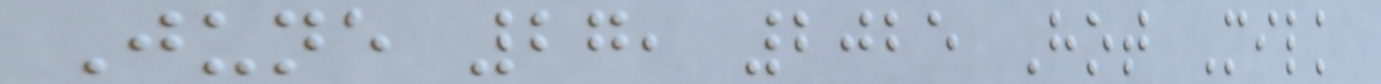June 27, 2025 Hot Milk
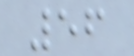56
